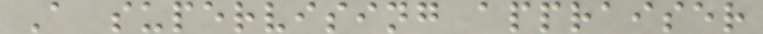A supervising appraiser
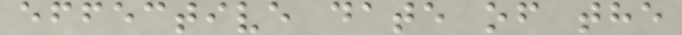effective date of the
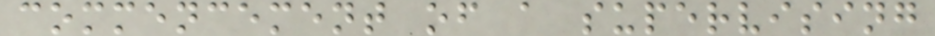commencement of a supervising
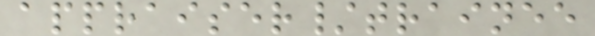appraiser/trainee
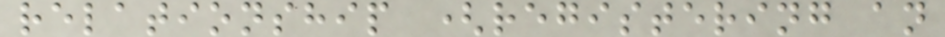relationship (registering an
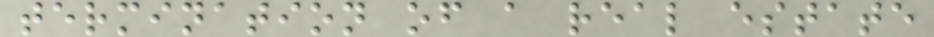termination of a real estate
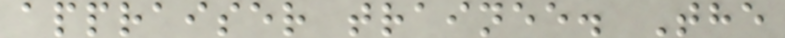appraiser trainee. The
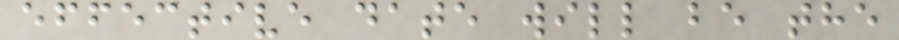effective date will be the
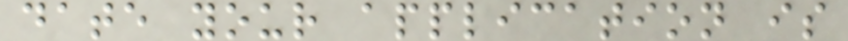date your application is
